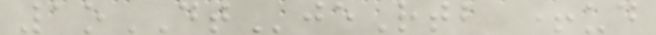1oDTjeRtb +ud
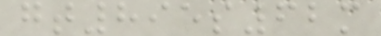gt895s62m
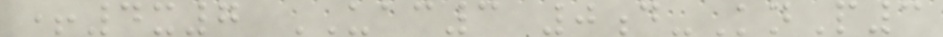+4x7 UAC3 0d-KnP3
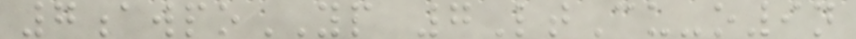7awpoYP 7LtCu-o9n
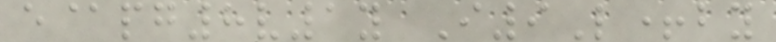e@pg8v1y I9L+by
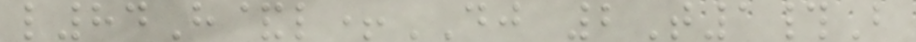l84H&l+DJ 2T1#B
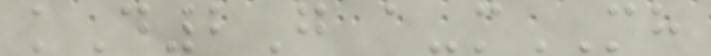kD2G a-mMH
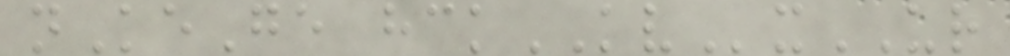nKeGe hckKVxUR
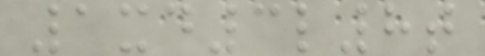1xd3l8t
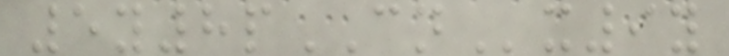5y8pCNx9y
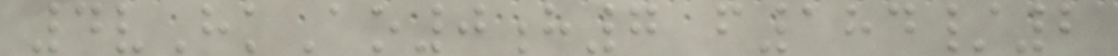4vHkAo0h7 f184/2
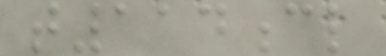t114cl
